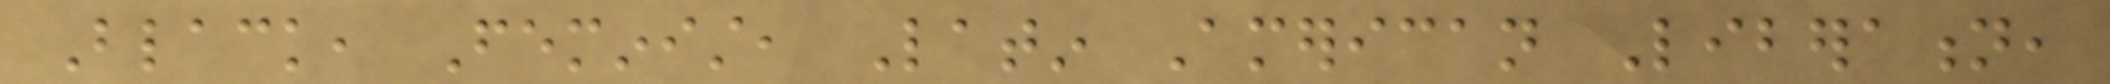Black, Feminist, Latin American Liberation,
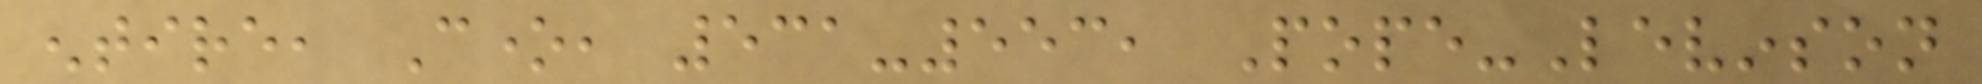entire, Cone, 531-553, Pope-Levinson
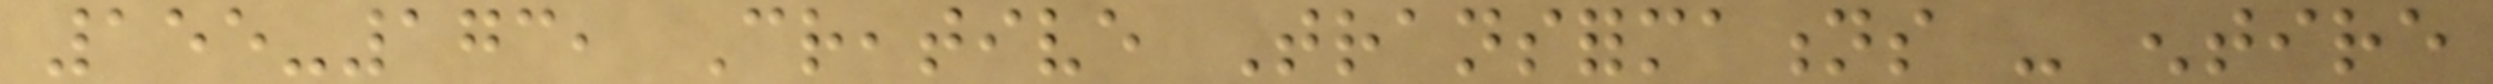155-173, Creative Transformations - entire
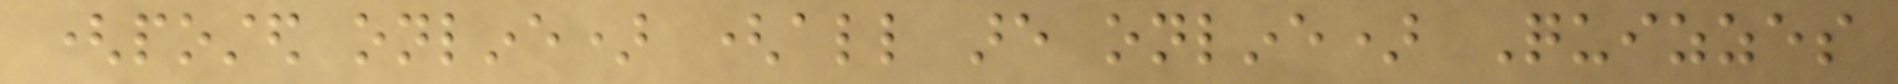(posted online) (all are online) Quizzes
